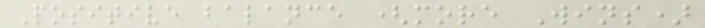Positive balance (more Wins)
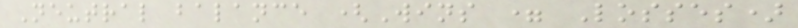Neutral balance (Wins = Losses)
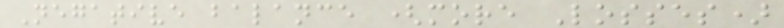Negative balance (more Losses)
